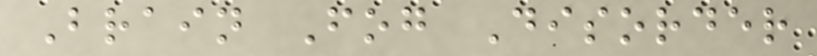Brain Fog Disorder
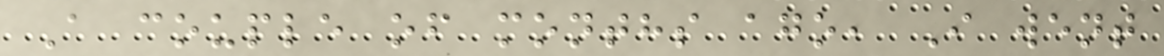A couple of months ago, I went
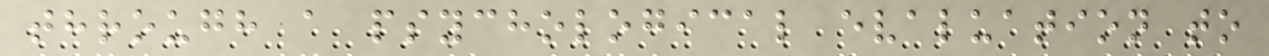through a psychological evaluation to
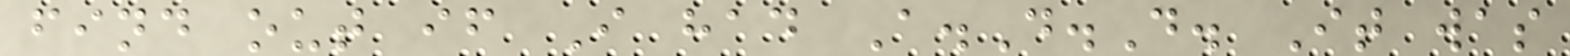find out if I had A.D.D. It was
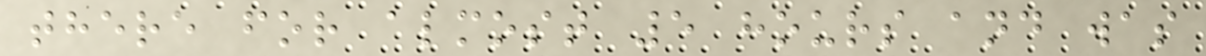there for almost 5 hours and was
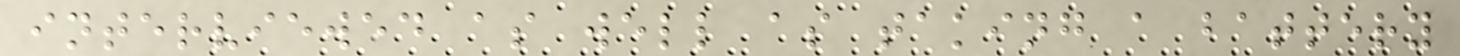interviewed as well as taking a battery
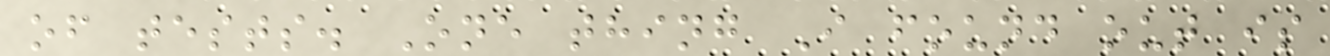of tests. One thing I found out is
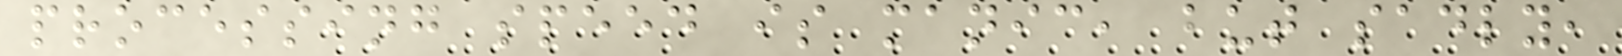processing speed is manic, but sadly,
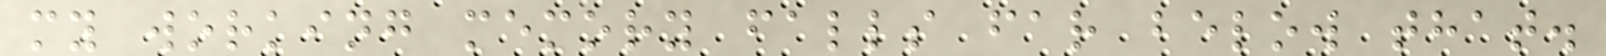my working memory falls far below that.
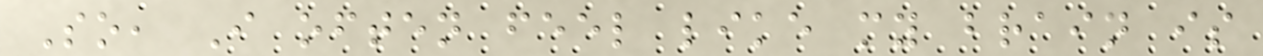So, I often feel like my brain is
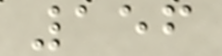156
